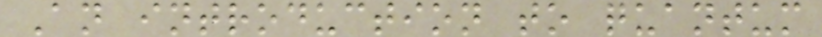An introduction to quantum
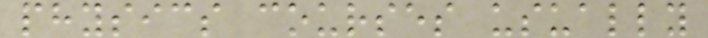physics courses usually
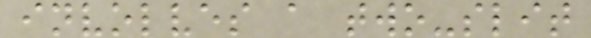involves a two-slit
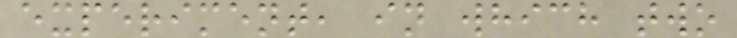experiment, in which two
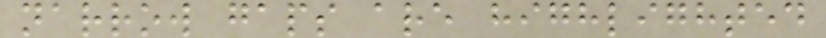narrow gaps are highlighted
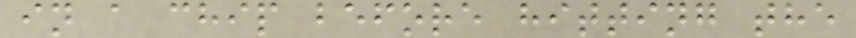in a chip before hitting the
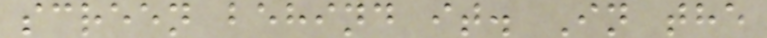screen behind it. In the
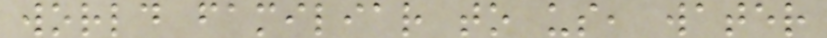world familiar to us, water
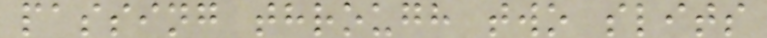passing through two slits
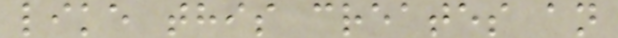like this creates an
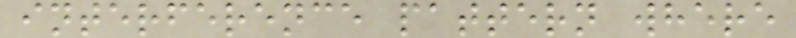interference pattern where
